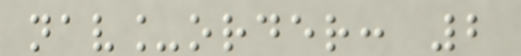nav_order: 2
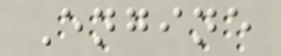Engine
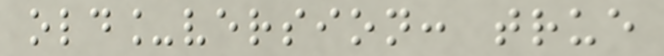old_version: true
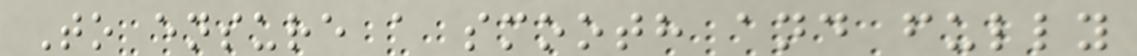To ensure a smooth and fully
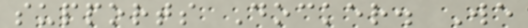supports Docker. We
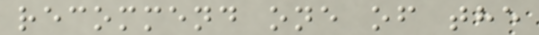recommend one of the
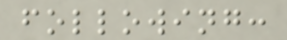following:
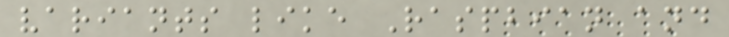variants like Raspbian and
